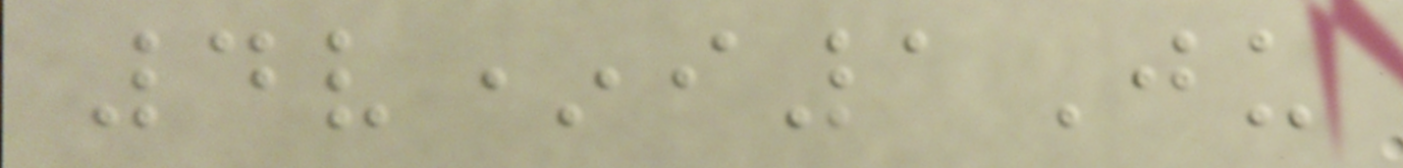4v*i1Ju
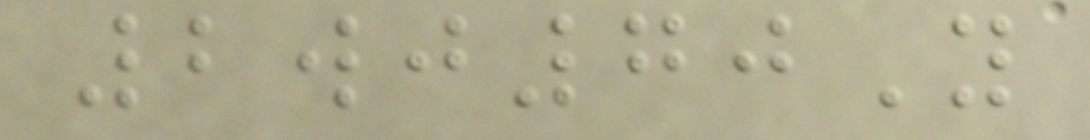2wj70Y
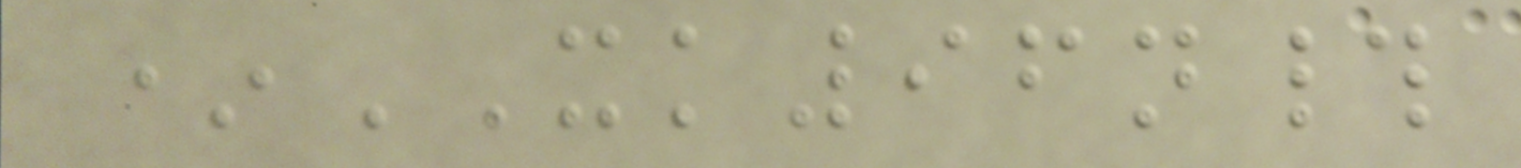*XK96n#
